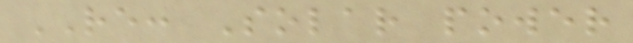RE: Solar power
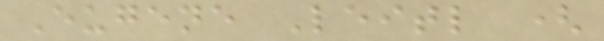Eugene Leitl (
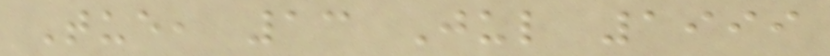Tue, 13 Jul 1999
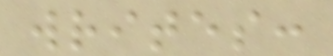writes:
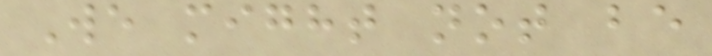We might not be
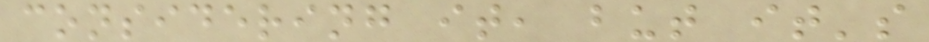considering it, but it's
